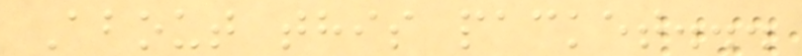About this packet...
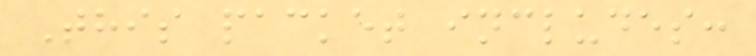This packet includes:
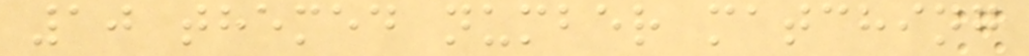10 themed number matching
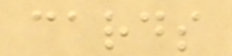cards
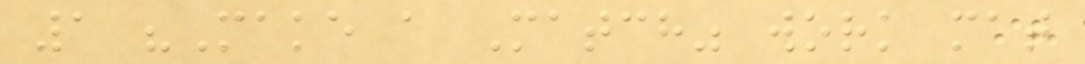1 "Make a Match" work mat
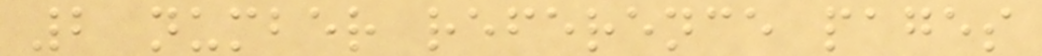2 number reference pages
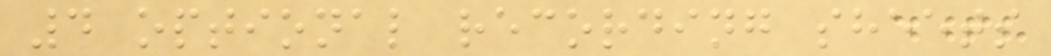4 optional recording sheets
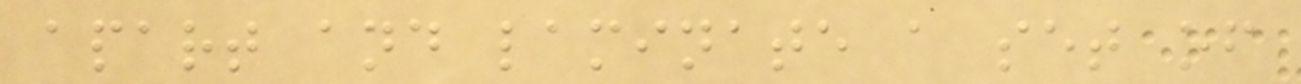apart and laminate a set of
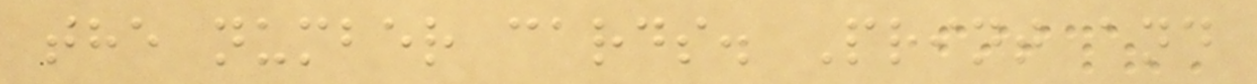the number cards. Print and
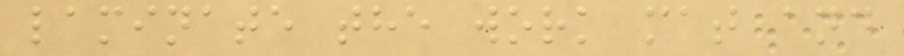laminate the work mat and
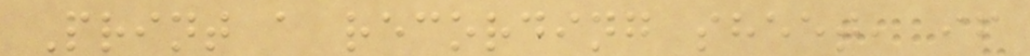Print a recording sheet, if
